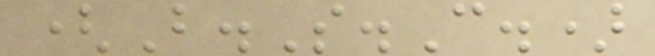(B.S.C.)
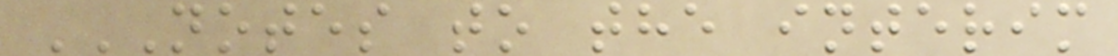NOTES TO THE INTERIM
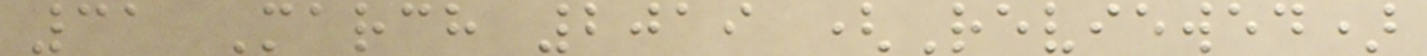31 March 2019 (Reviewed)
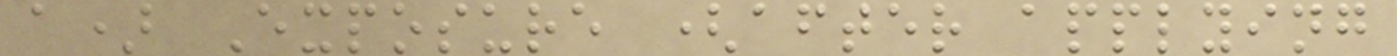a) Exposure (after applying
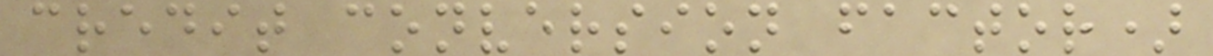credit conversion factor)
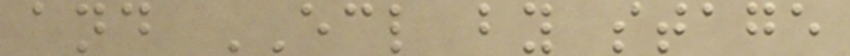and ECL by stage
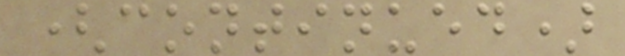(continued)
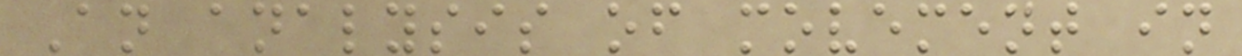An analysis of movement in
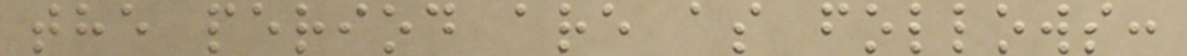the period are as follows:
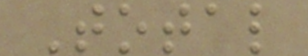Total
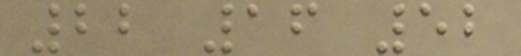22 16 52
